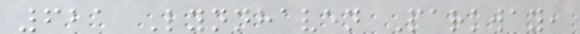621 Lynnhaven Parkway,
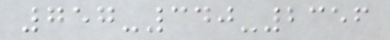757-340-2356
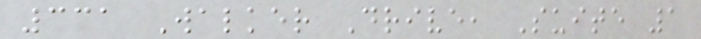331 Walker Drive, Suite 1
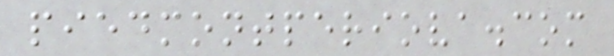piedmontperiova.com
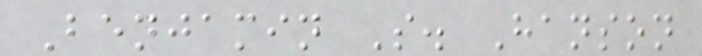Benjamin S. Hanson
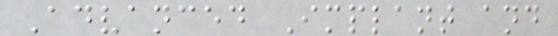Advanced Implant and
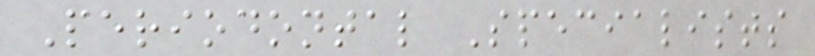Periodontal Specialists
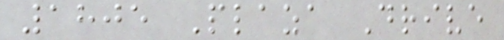1805 Plaza Drive
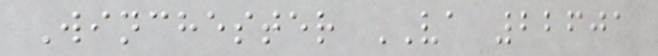Winchester VA 22601
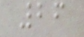26
